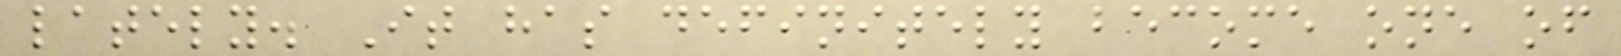lately. It has definitely become one of
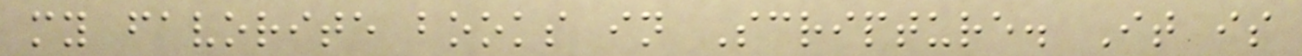my favorite books in Scripture. It is
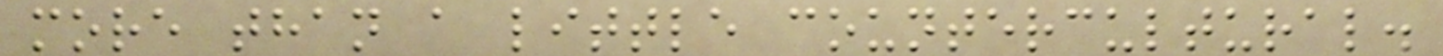more than a little countercultural.
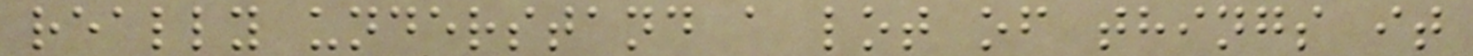really understand a lot of things it
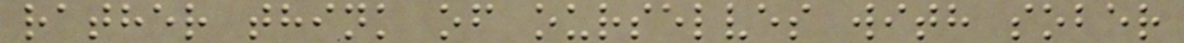rather think of ourselves with sober
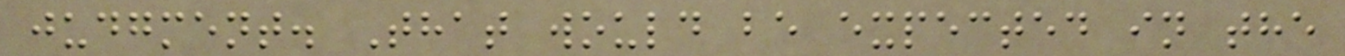judgment. That would be expected in the
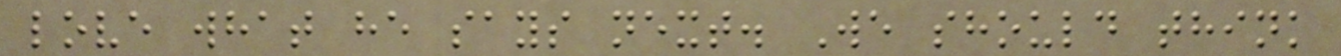love what he says next. We should think
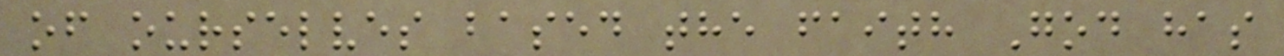of ourselves based the faith God has
